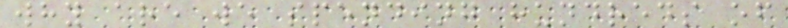why are we spending hundreds of
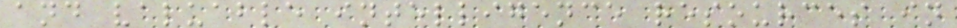and valuable intelligence resources in
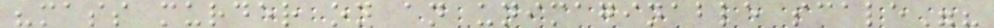"mass murder on an unimaginable scale"?
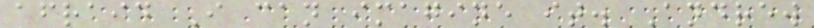afraid I can imagine it. Andrew
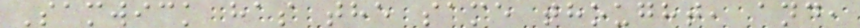Samwick has the same thought, and,
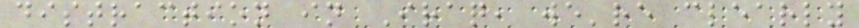distraction in Iraq, we're clearly
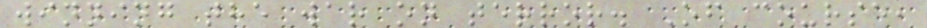winning the war on terror. Of course,
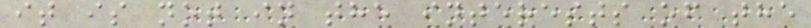it is not in the interests of the
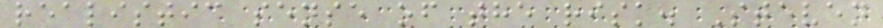realistic sense of the risk. Steven
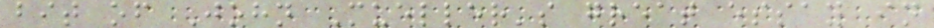bit of John Mueller's great essay in
